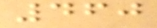460
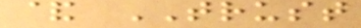& TRUST
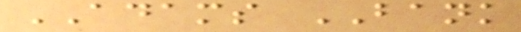ADAMS BANK
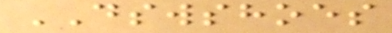DSWSHOES
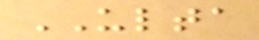ULTA
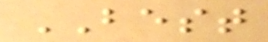BEST
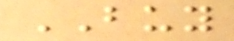BUY
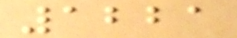1221
